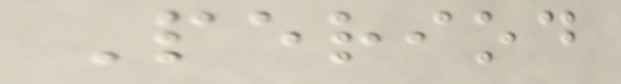Period
